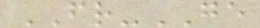FR-GE
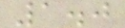1.0
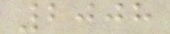2008
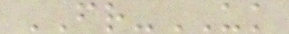FR-UK
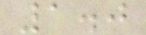1.0
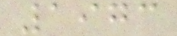1973
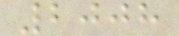2008
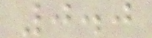0.0
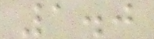1.0
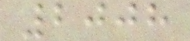2008
